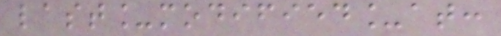last_modified_at:
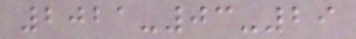2021-03-29
